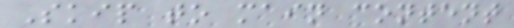Skip to main content
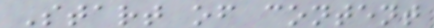Start of content
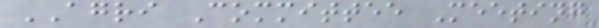AGRI Committee Meeting
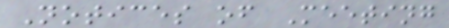Notices of Meeting
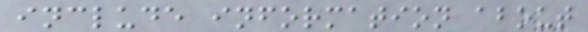include information about
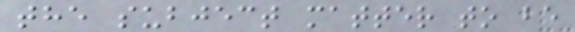the subject matter to be
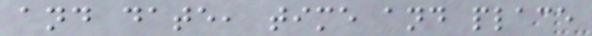and date, time and place
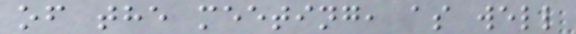of the meeting, as well
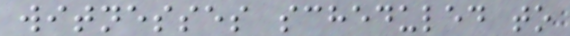witnesses scheduled to
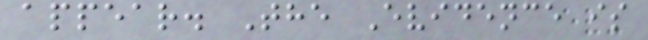appear. The Evidence is
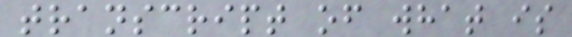transcript of what is
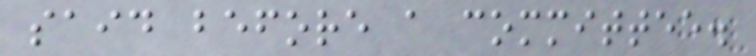said before a committee.
